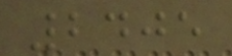2405
